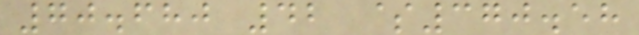70.680 42 $370.58
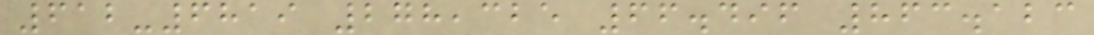612-6819 278,325 66.496 863.123
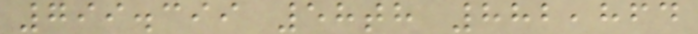799.399 58th 882,864
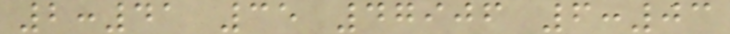2:41 35 47906 6:03
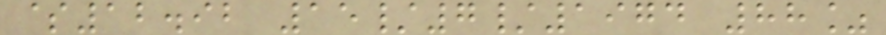$12.92 15/7/1974 88%
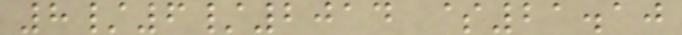8/6/2014 $21.10
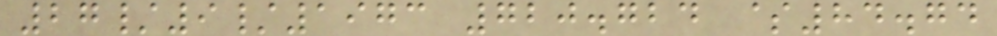27/9/1973 720.724 $84.74
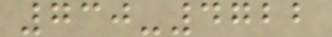730-4722
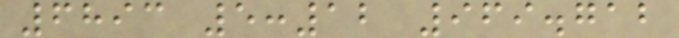6893 5:12 969.712
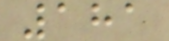181
